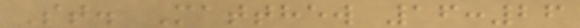St. Matthew 16:26
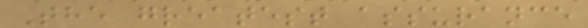The greatest assurance
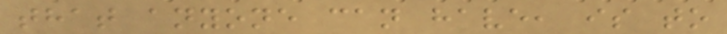that anyone can have, is to
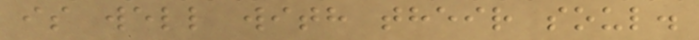is well with their soul.
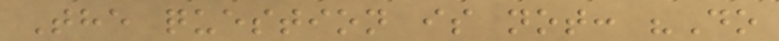The question is not: "Do
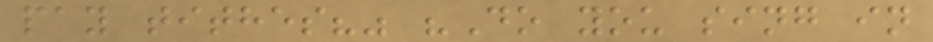pay tithes?" "Do you sing in
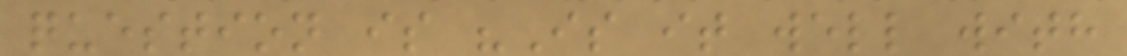question is "Is it well with
